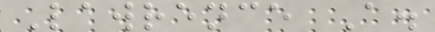Lawrence A.
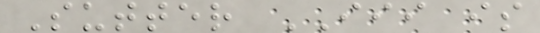Sutter III is
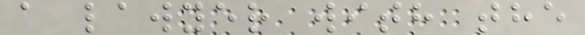a lawyer with the
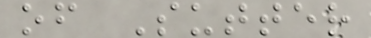of Sutter
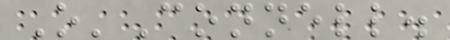O'Connell.
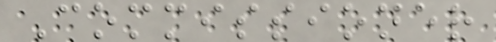Commissioner
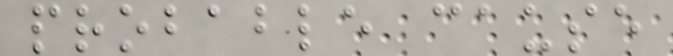probable cause
